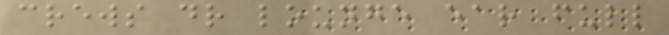crews dr lounge ear full
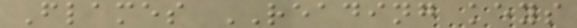Flames READING keys
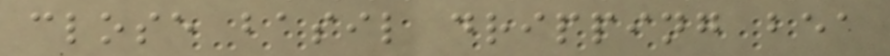close basil dripping bea
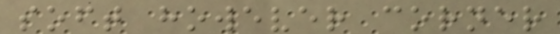soft however corner
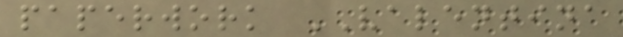paperwork VALENTINA
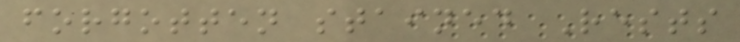forgotten stained Rests
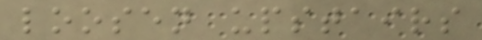loosen upstairs
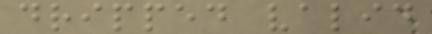dripped valid
